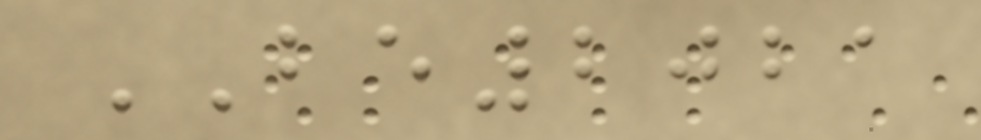BE2021
